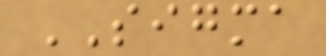SIGMA
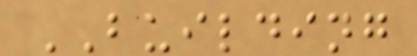BUILDING
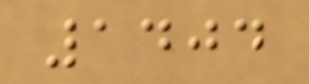1404
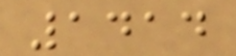1414
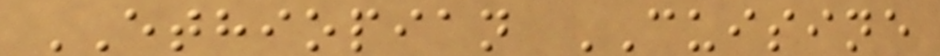ETHIOPIAN CUISINE
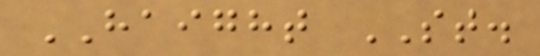HAIGHT ST.
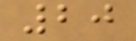20
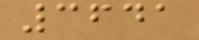3641
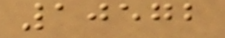10572
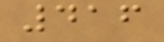416
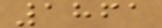1861
